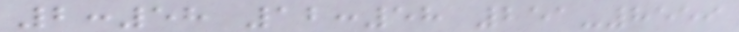2:58 12:58 251-8559
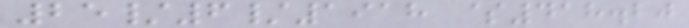25/6/1918 $418.20
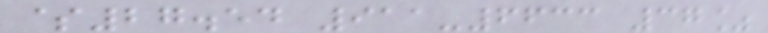$27.54 911-6633 37%
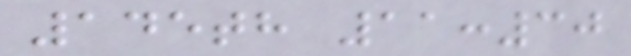145th 11:30
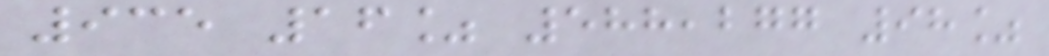935 16% 588,277 98%
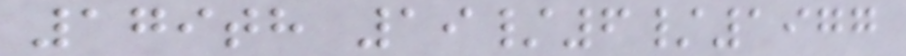179th 19/6/1977
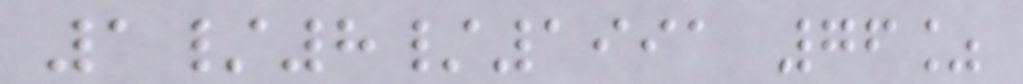1/8/1991 76%
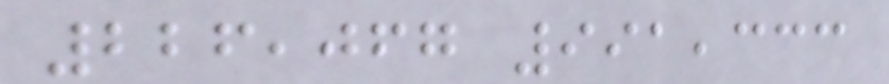226,067 991,333
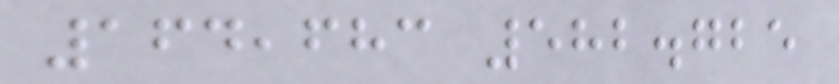164,683 582.725
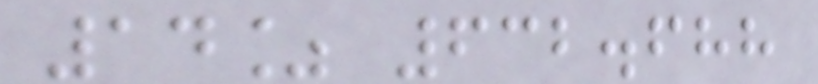14% 632.688
